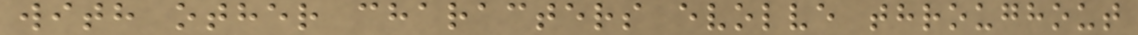with other characters evolve throughout
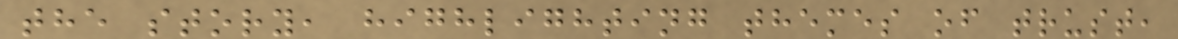the story, highlighting themes of trust,
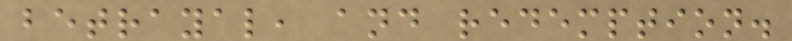betrayal, and redemption.
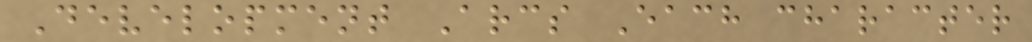Development Arcs Each character
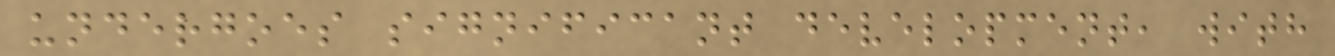undergoes significant development, with
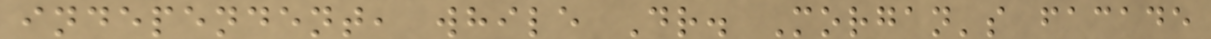independent, while Dr. Morgan's facade
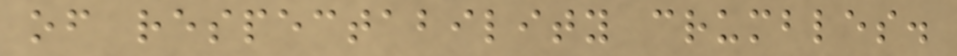of respectability crumbles.
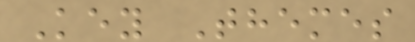Key Themes
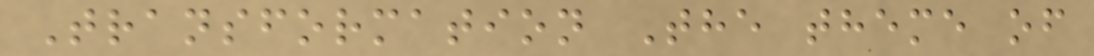Transformation The theme of
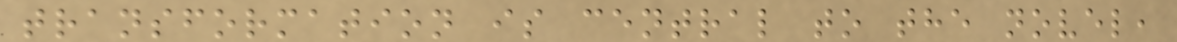transformation is central to the novel,
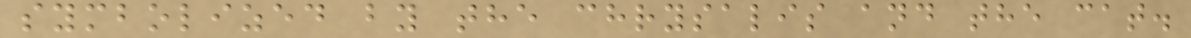symbolized by the chrysalis and the cat.
